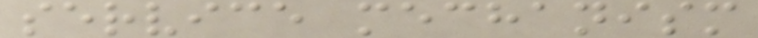service mechanism
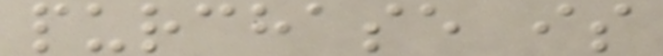purchase is
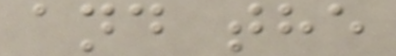and the
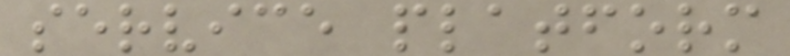service platform
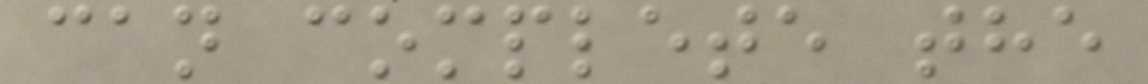can complete the
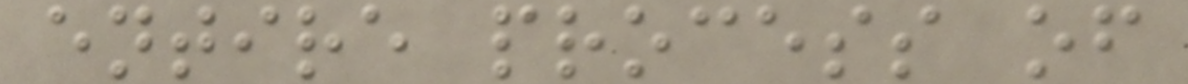entire process of
